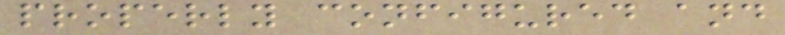properly configured and
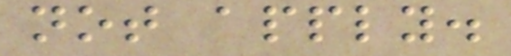not apply.
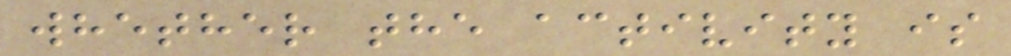whether the activity is
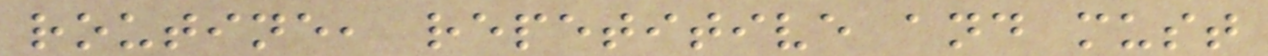routine, repetitive and must
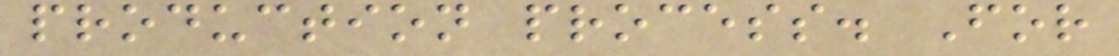production process. For
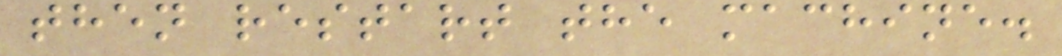then restart the machine.
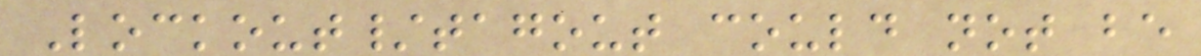Lockout/tagout could not be
